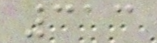313
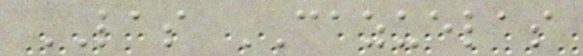LAS CAZUELAS
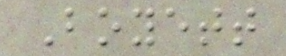Boyett
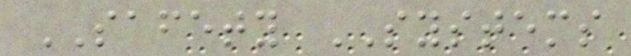SAFETY SYSTEMS
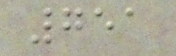751
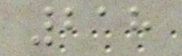218
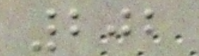202
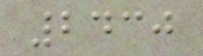2430
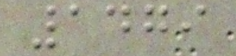1479
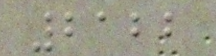2122
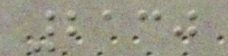2130
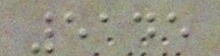5145
